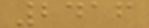2416
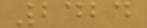2424
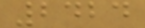2424
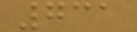731
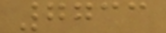7733
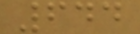644
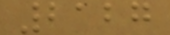2127
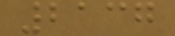2137
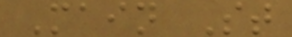Main St
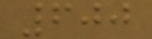600
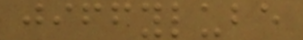jiffylube
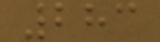283
